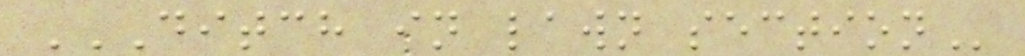DITCH IN LAWN SECTION
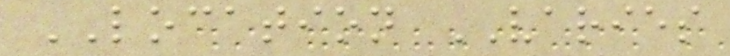LOCATION VARIES
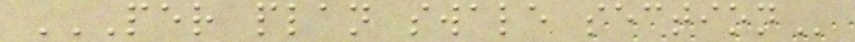PER PLAN SWALE SECTION
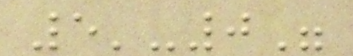5'-0"
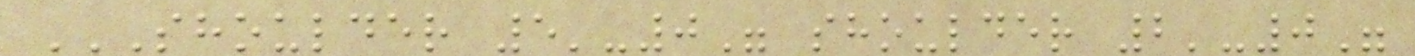SHOULDER 5'-0" SHOULDER 2'-0"
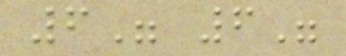6" 6"
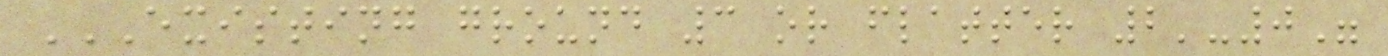EXISTING GROUND 3 OR FLATTER 2'-0"
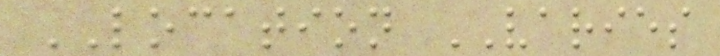LOCATION VARIES
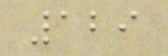129
